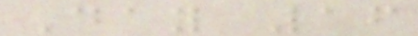Day 16
